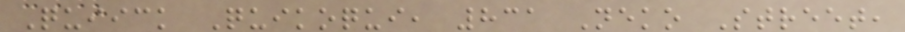Quiick Quikoqui, 831 Neko Street,
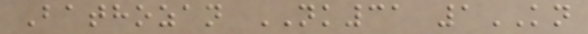Bathozan NK31 1KN
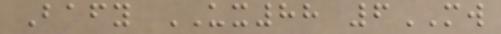Bafy UX88 6MW
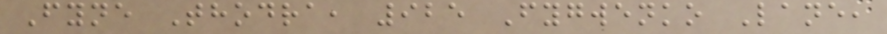Fyne Thodra, 925 Fygwenko Lane,
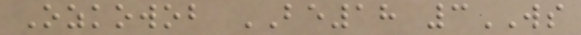Ozkowob BE18 3WS
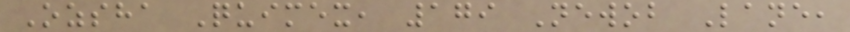Ozsha Quimex, 179 Newob Lane,
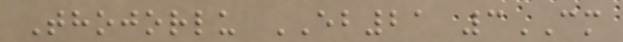Thojorlu EB21 3CM
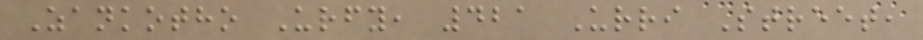Zankotho Urfy, 421 Urri Street,
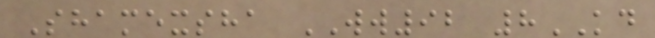Shamexsha WW92 8KD
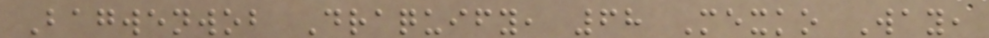Bagwenwob Draquify, 68 Mexko Way,
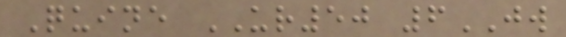Quine UR50 6JW
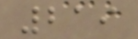219
